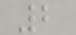2
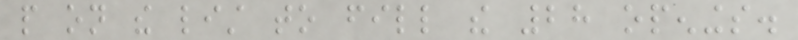people on the list to fill the 28 openings.
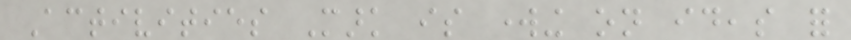Activities Mark is working on ideas for
